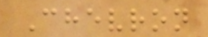Chevron
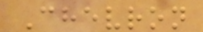Chevron
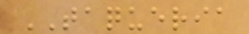TAQUERIA
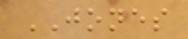JONES
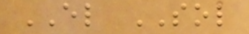EL SOL
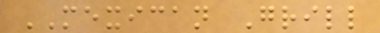MEXICAN Grill
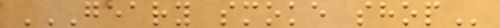GEARY SMOKE SHOP
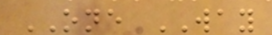ONE WAY
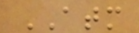ATM
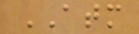ATM
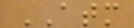ATM
